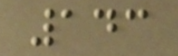143
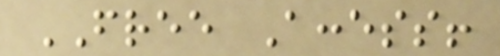FREE Access!
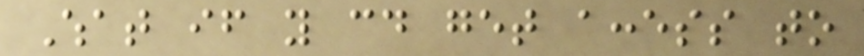What if you could get access to
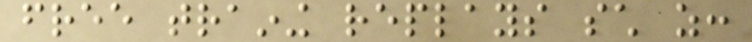free training replays such as:
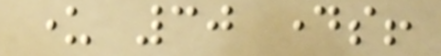under 30 days!
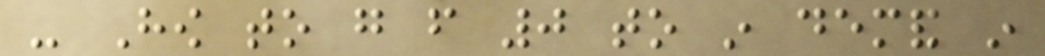- How to go from 0 to in demand in
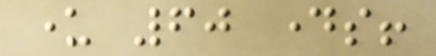under 60 days!
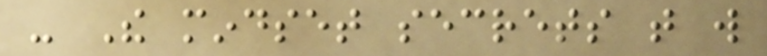- The mindset secrets that will
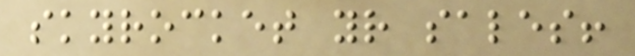skyrocket your sales!
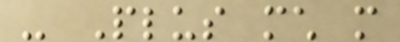- Plus much more
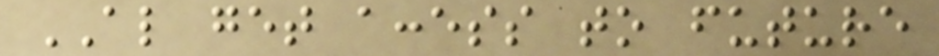ALSO get access to future
